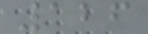126
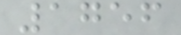1756
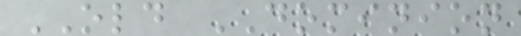OLD DOMINION
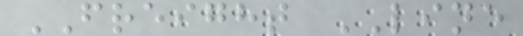FREIGHT LINE
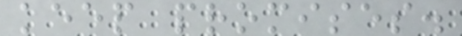keep promises.
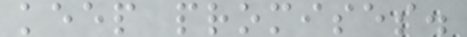keep promises.
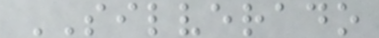SILVERADO
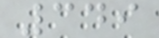349
